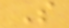S
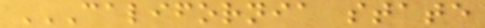CALIFORNIA STATE
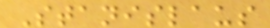Stanislaus
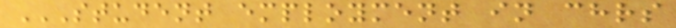STUDENT EMPLOYMENT IN CHRS
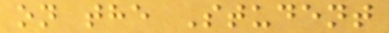on the Student
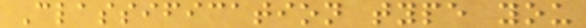Classification type you
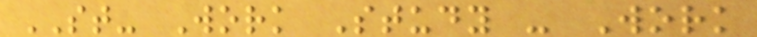ST- Work Study - Work
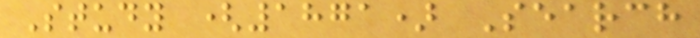Study (1871) Search
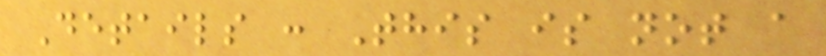Details : This is not a
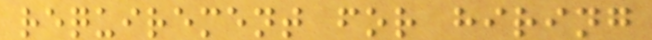requirement for hiring
